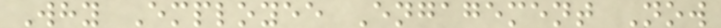Why Employee Engagement Now
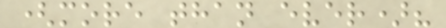(more than ever)?
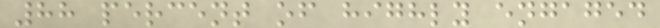88 percent of highly engaged
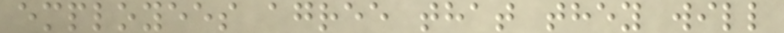employees agree that they will
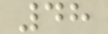48
